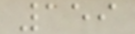159
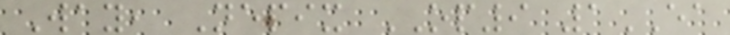Way, Nepix OP9 1EA
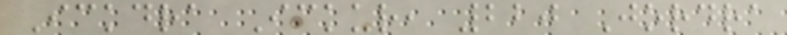Ickdra Ickur, 220 Jordra
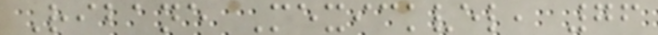Ribane Mexickvel, 76
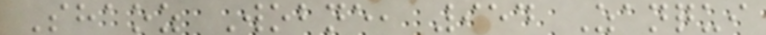Shaoz Wobne, 954 Zanqui
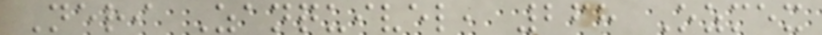Neri Zanquivel, 268 Ozmex
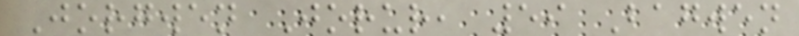Jorgwen Jorur, 59 Bagwen
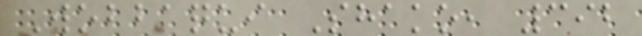Wobbaqui Shako, 392
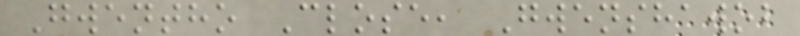Gwentho Close, Gwenshawob
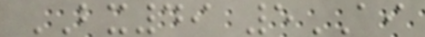BX49 5AI
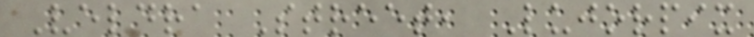Veldra Street, Lujorpix
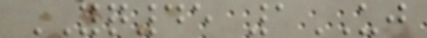YQ45 1UJ
